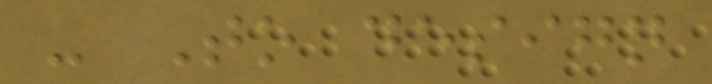- To design
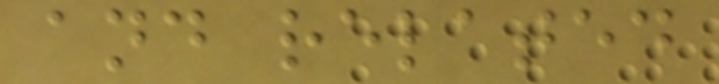and related
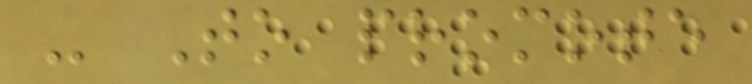- To promote
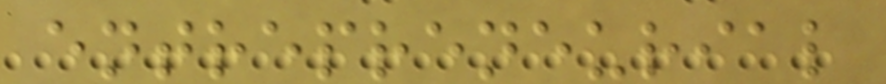entrepreneurial
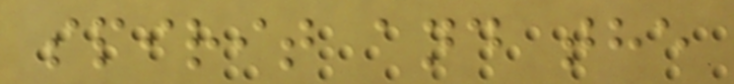spirit and the
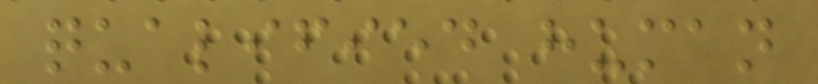qualified human
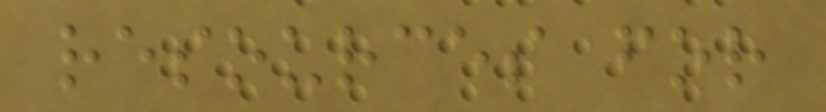resources for
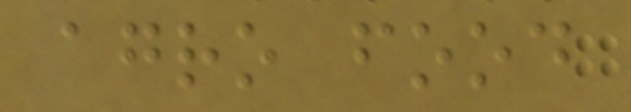agro food
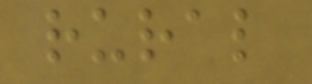rural
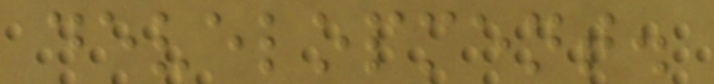development.
